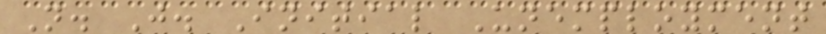N. J. Initial Unemployment
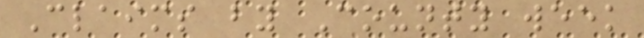Claims by County week
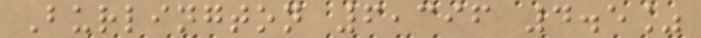Burlington 6,396 4.5%
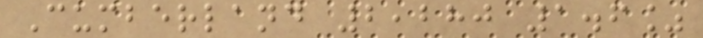Cumberland 2,280 1.6%
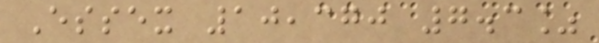Essex 10,370 7.3%
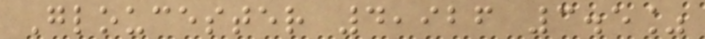Gloucester 4,926 3.5%
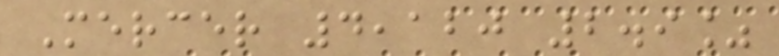Mercer 4,120 2.9%
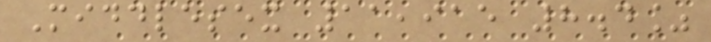Middlesex 11,915 8.4%
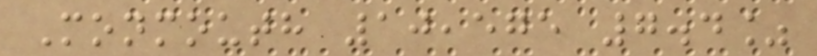Monmouth 10,575 7.4%
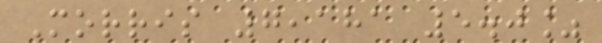Morris 7,181 5.0%
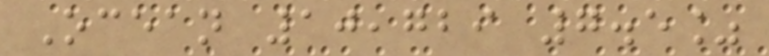Ocean 10,729 7.5%
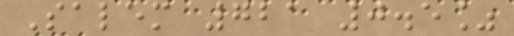Salem 721 0.5%
